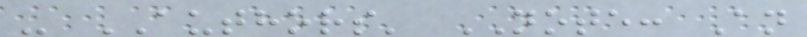- AUTHORS' NOTE: An
